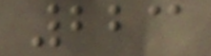223
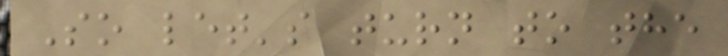So let's turn to the
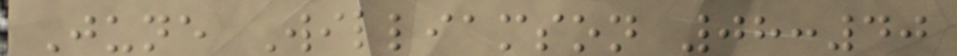June Williamson 08:40
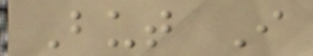But I
